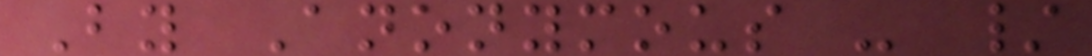By Anonymous - /
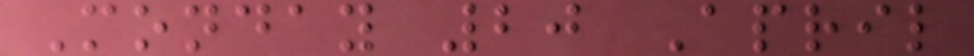Monday 20 April
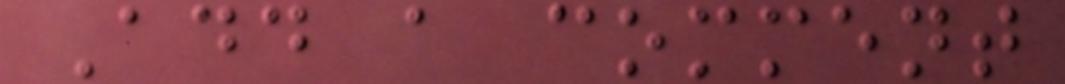Add a comment
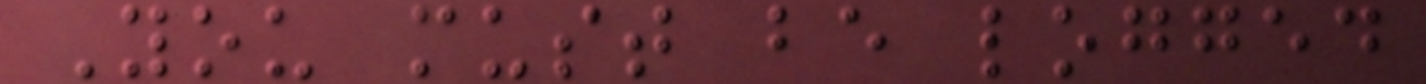You must be logged
